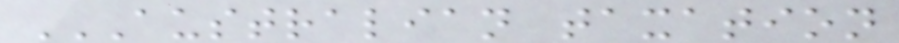AUSTRALIAN TAXATION
